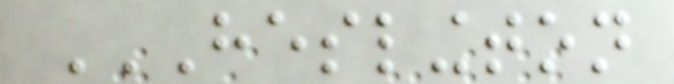HESLINGTON
